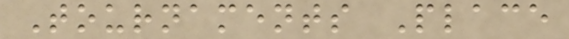Tournaments Place
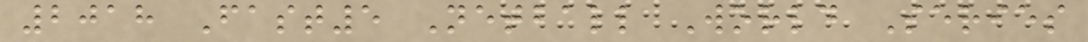2018 Fast5 Netball World Series
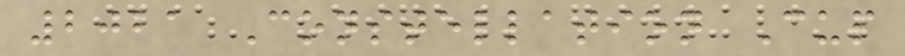2021 Constellation Cup
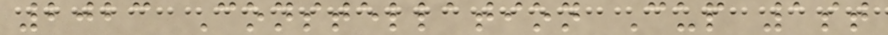2023 Constellation Cup 1st
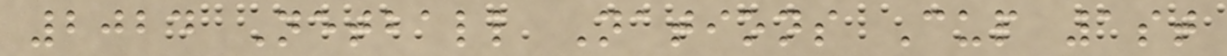2024 Netball Nations Cup 1st
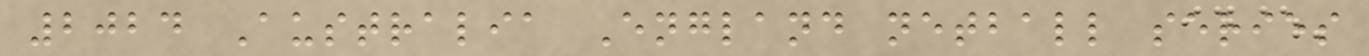2024 Australia England netball series
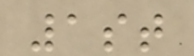1st
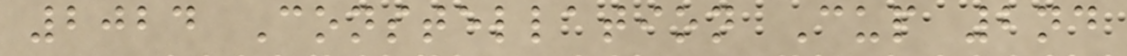2024 Constellation Cup 2nd
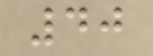40
